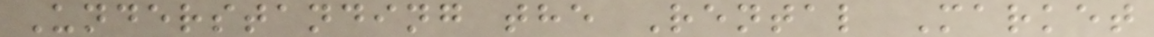Understanding the Rental Market
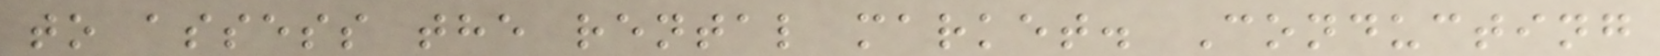to assess the rental market. Conducting
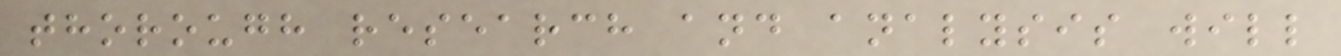thorough research and analysis will
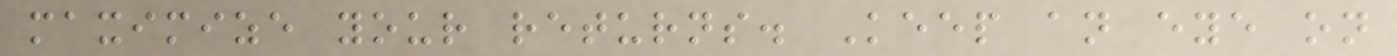maximize your returns. Keep an eye on
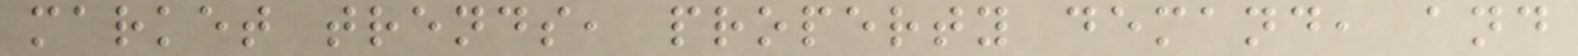market trends, property demand, and
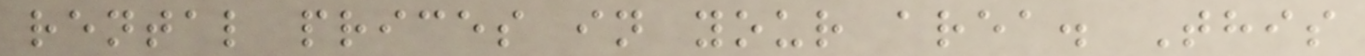rental prices in your area. This
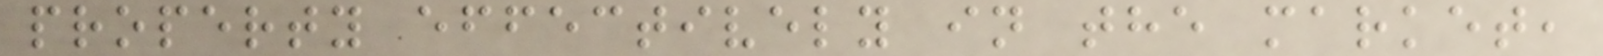property effectively in the market,
